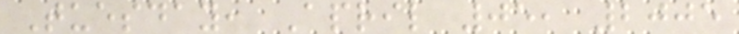Tuesday, April 05, 2005
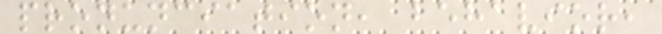pronunciation, behavior,
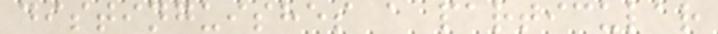distinguishes a particular
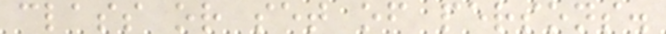class or set of persons.
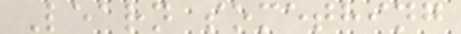Learn something
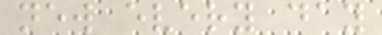new every day
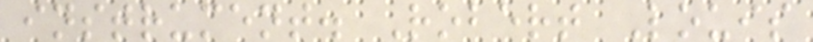instrument. Robert Louis
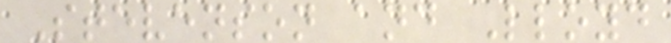Stevenson and Lloyd
